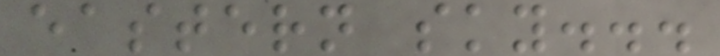eastern sky...
